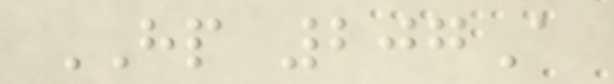HP 207A
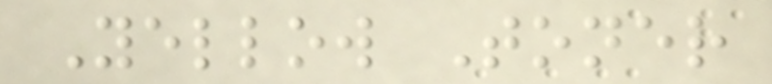Yellow Toner
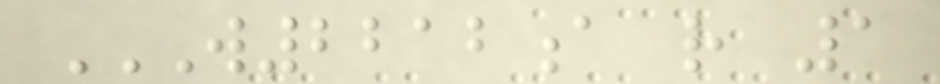W2212A R 1
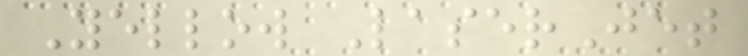Yellow LaserJet
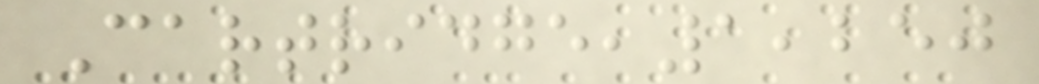Cartridge,1,250
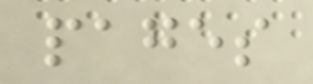pages
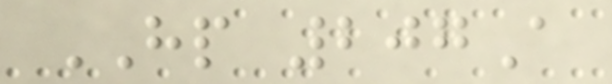HP 207A
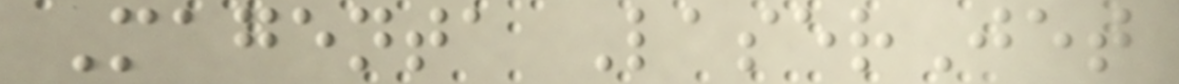Magenta LaserJet
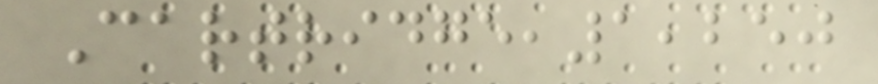Cartridge,1,250
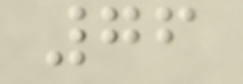76
